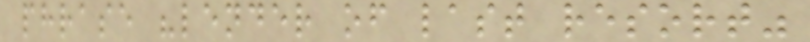phrase "lender of last resort"
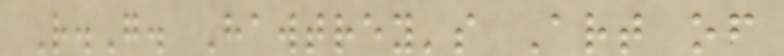R.G. Hawtrey's Art of
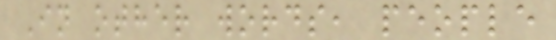In other words, people
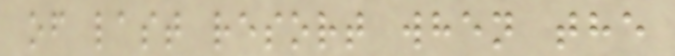of last resort when the
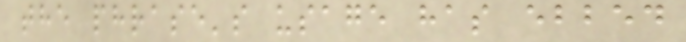the phrase's usage has ebbed
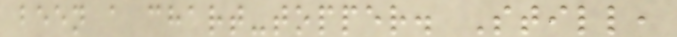been a chart-topper. Still,
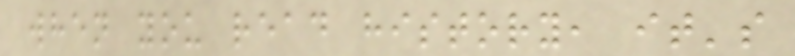when you read history, it's
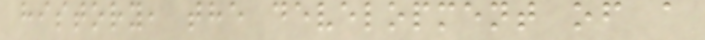history, the development of a
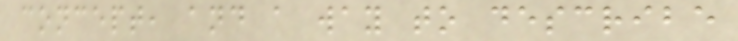concept, and a way to describe
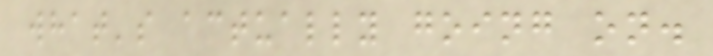what's actually going on.
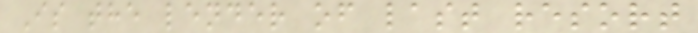Is the lender of last resort
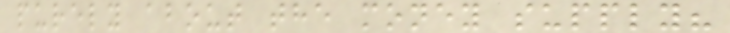purely about the money supply?
